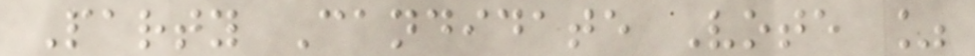Party Candidate Vote %
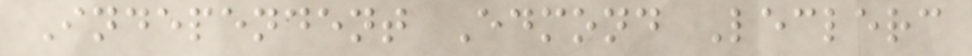Independent Edmond Leclerc
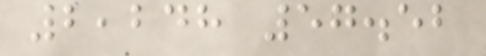2,248 57.52
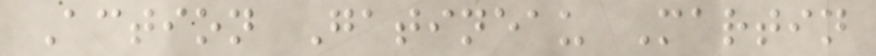Action Gatineau Martin
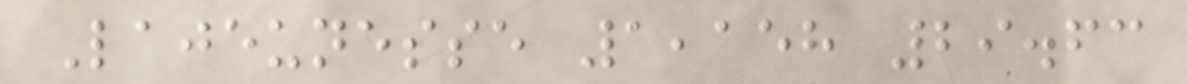Lajeunesse 1,158 29.63
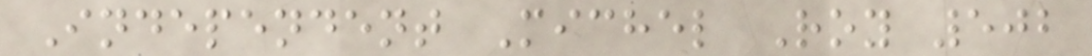Independent Michel Roy 502
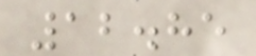12.85
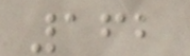162
